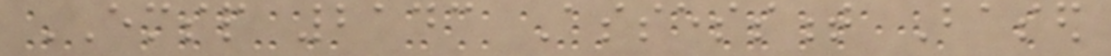EMSP 2143 Assessment Based
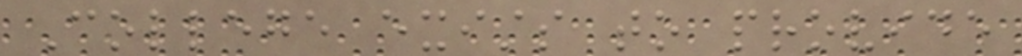College exists to provide
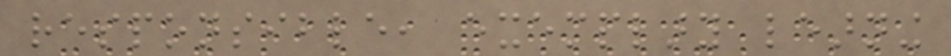responsible, exemplary learning
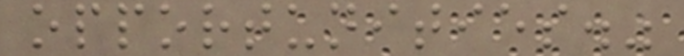opportunities."
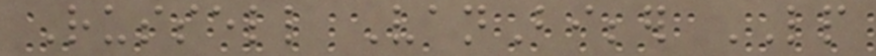Russell VanBibber LP
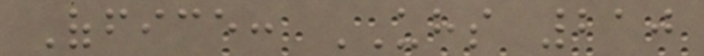Office: UHS 210
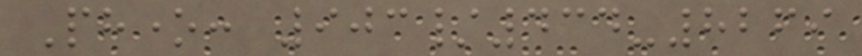Phone: 903/434-8269
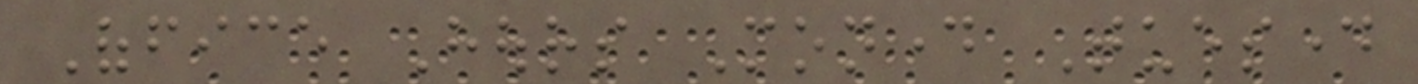Office Hours Monday Tuesday
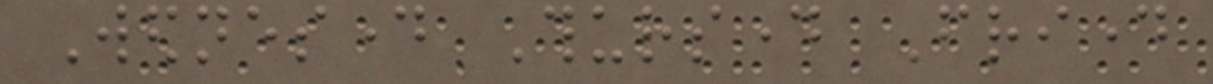Wednesday Thursday Friday
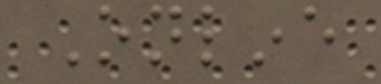Online
